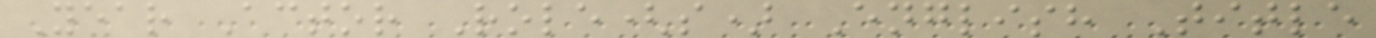Year Actor Role(s) English Title
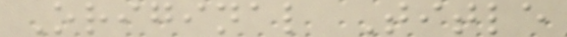Original Title
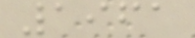1961
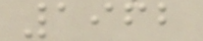1962
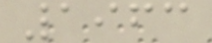1963
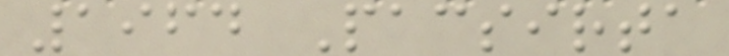1964 Pacsirta
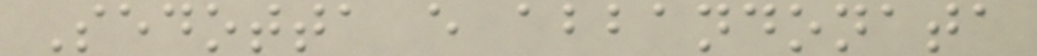Sedotta e abbandonata
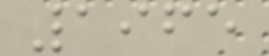1965
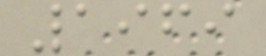1969
